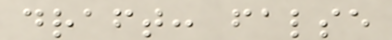draft: false
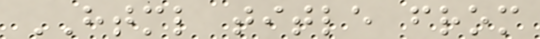HTML title from
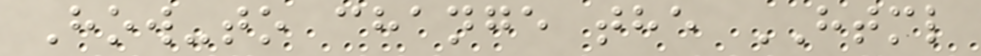How-to change the HTML
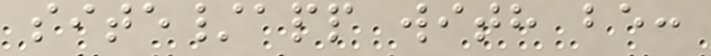site/app with be:
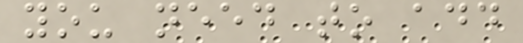you need to add
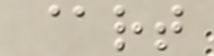@rt
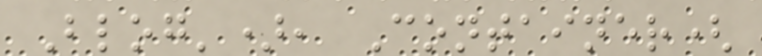Blog'), Container(
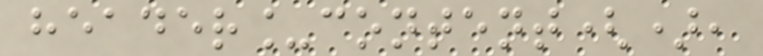header_content(),
